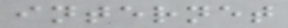internet
